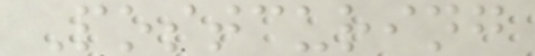Postcuring
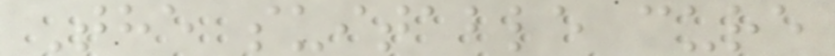The suitable cure
